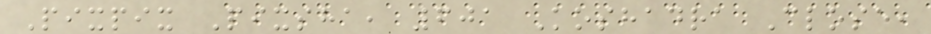Pixpix Pixsha, 601 Koshadra Close,
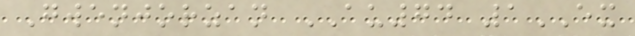Gwenjorzan AU74 1EX
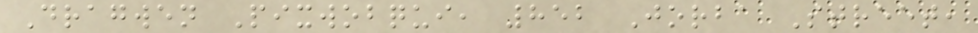Dragwen Pixwobqui, 852 Jorba Street,
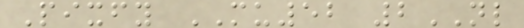Pixfy MU52 2NL
